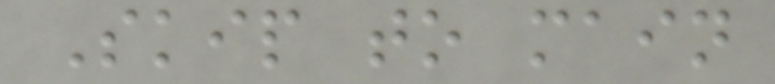Skip to main
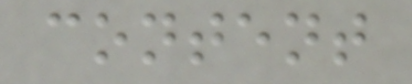content
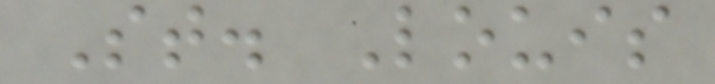St. Louis
